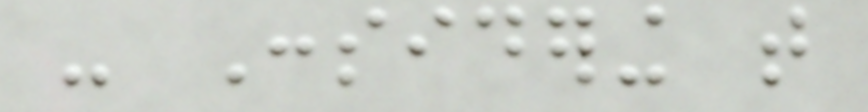- Considering that
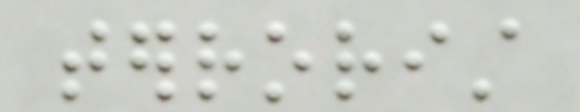terrorist
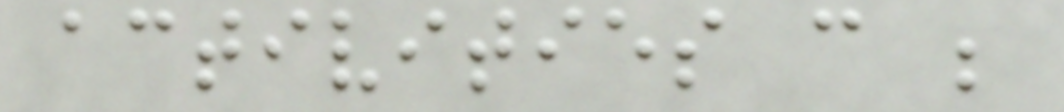activities can be
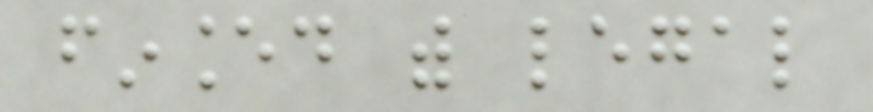financed with legal
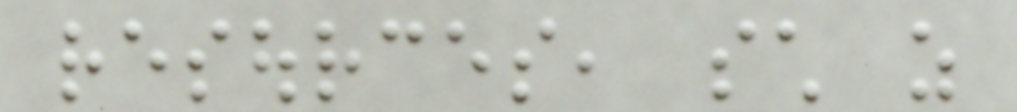resources, such as
